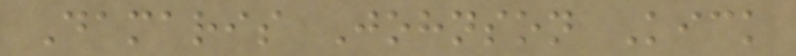Damaris Johnson Kick
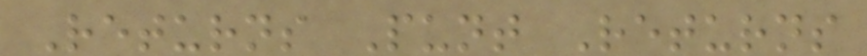Returns Punt Returns
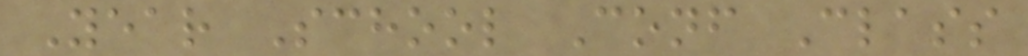Year School Conf Class
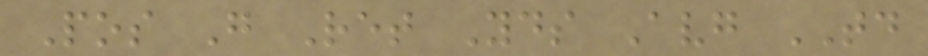Pos G Ret Yds Avg TD
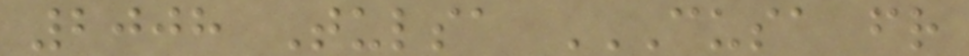2008 Tulsa CUSA FR
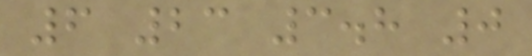6 23 3.8 0
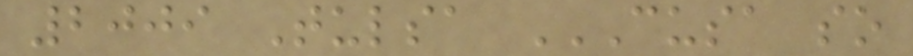2009 Tulsa CUSA SO
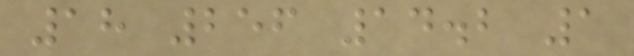18 256 14.2 1
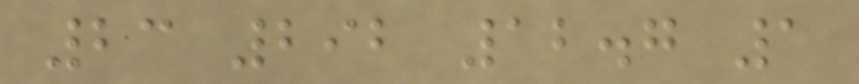23 292 12.7 1
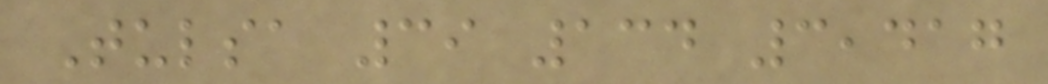Tulsa 39 134 3,417
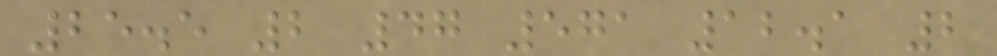25.5 2 47 571 12.1 2
